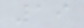19
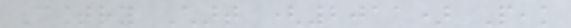Country Chart (2011) Peak
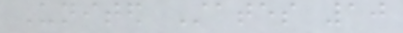United States 10
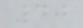40
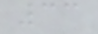33
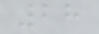28
